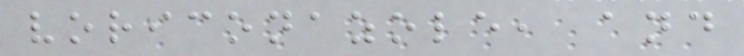voriconazole, and
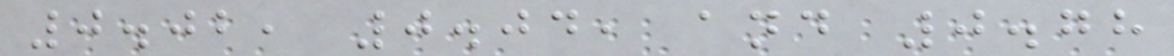0.02, 0.04, and 0.78
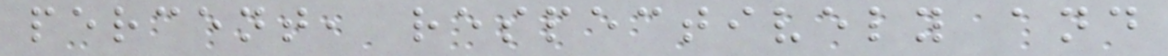percent, respectively and
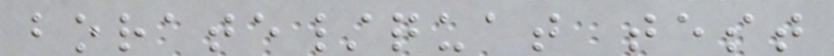borate/quat test
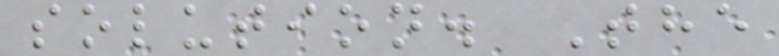solution. The
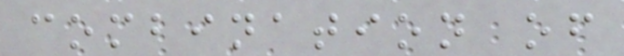combination of
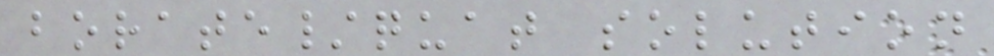borate/quat solution
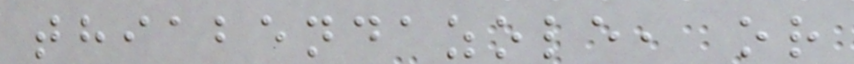thiabendazole, or
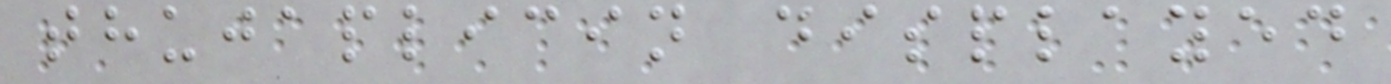thujaplicin displayed
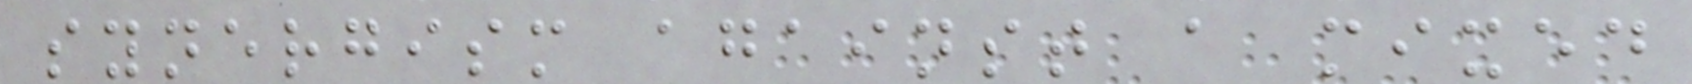synergism against a mixed
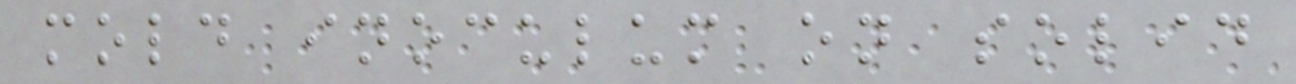mold inoculum on solid
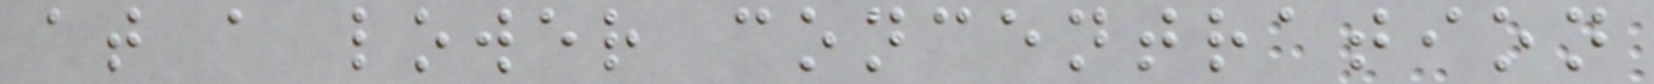at a lower concentration
